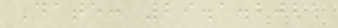Date: 29.1.2021
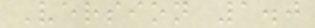Version 1.0
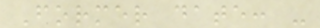Former date: -
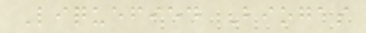Liquefied Biogas
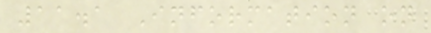11.1 Information on
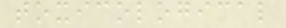toxicological
